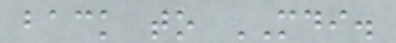back to MDI.
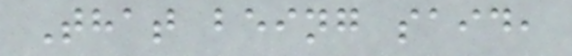That being said,
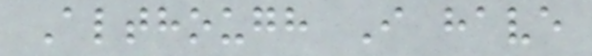Although I have
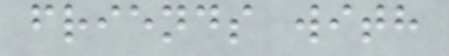friends with
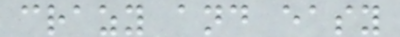crazy and easy
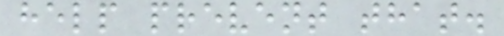help prevent that.
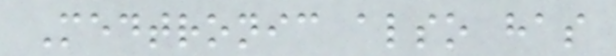Medtronic also has
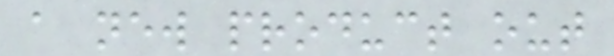a new product out
